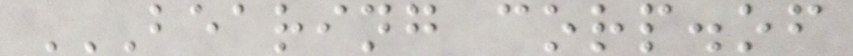BEARING CORP.OF
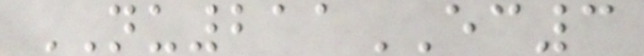NU211EC3
